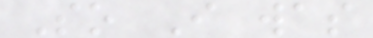So I was
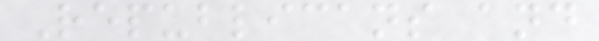Republicans and
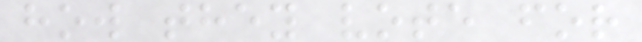how they vote for
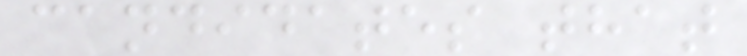candidates that
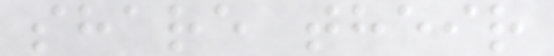share their
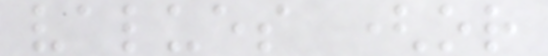values (or
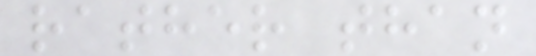rather than
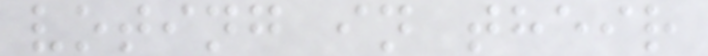voting in their
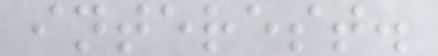interest.
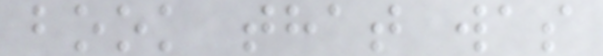book that was
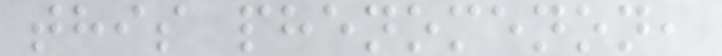this phenomenon,
